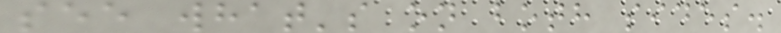see what's on both sides.
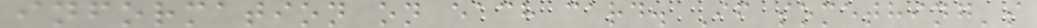information on each card. If something's
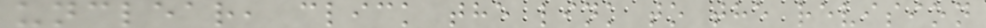unclear, click the link to the revision
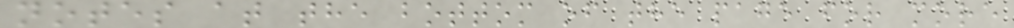notes at the bottom of the page for more
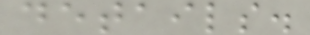details.
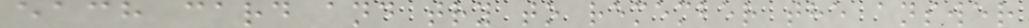each card and try to remember the answer
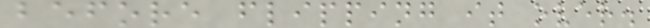before flipping it over.
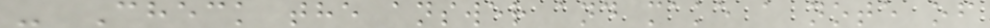- Check the answer and make a note of
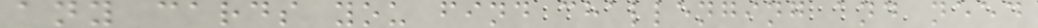any cards you find challenging and need
